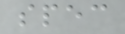spec
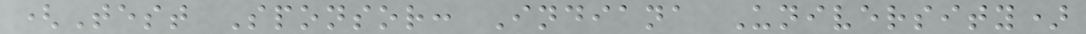(Test Sponsor: Indiana University)
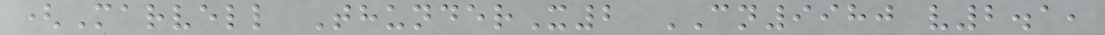(Marvell ThunderX2 CN9980 v2.1,
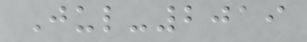Jul-2019
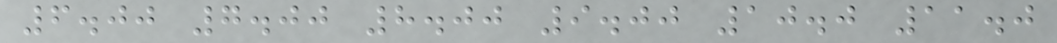6.00 7.00 8.00 9.00 10.0 11.0
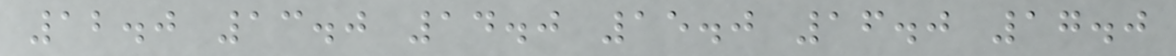12.0 13.0 14.0 15.0 16.0 17.0
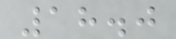18.0
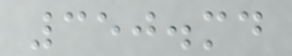350.md
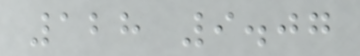128 9.07
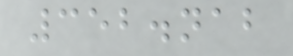352.nab
